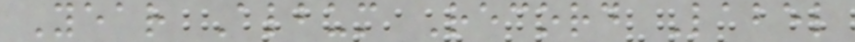Year Album Record Label
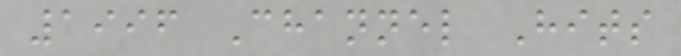1996 Channel Hits
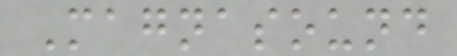Magnasound
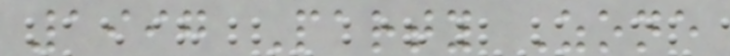1997 Party Zone
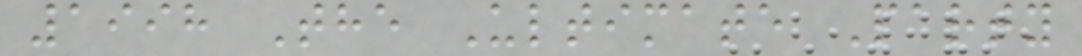1998 The Ultimate Party
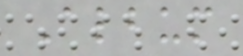Album
